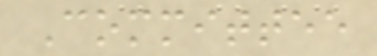Committee
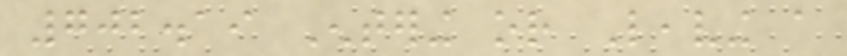702.19 Entering or Leaving a
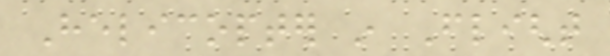Helicopter in Flight
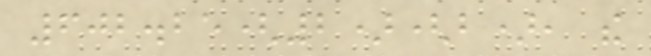602.25(2)(b), the
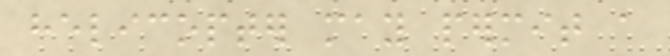helicopter may permit a
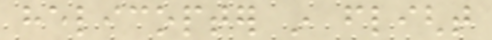helicopter in flight
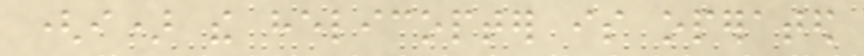(i) the helicopter is operated
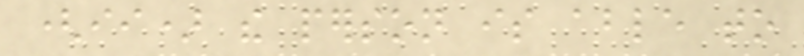(ii) the person is able to
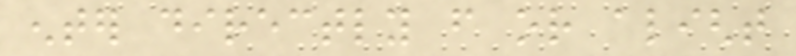enter directly from or alight
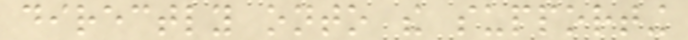directly onto the supporting
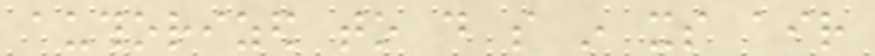authorized to do so in its air
